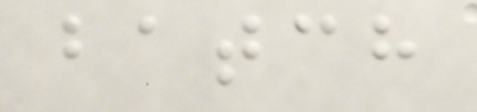batch
